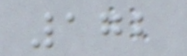172
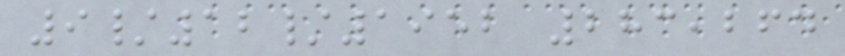9/12/1952 283,264
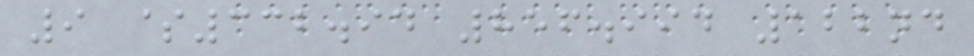9 $332.94 856.994 122nd
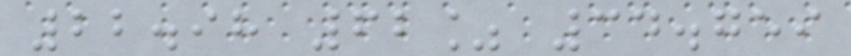22.98 62% 34.759
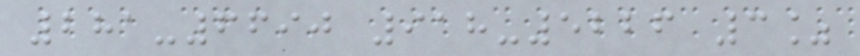281-6690 918-5226 3%
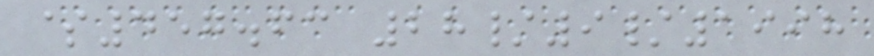$457.63 28/9/1998
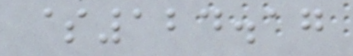$124.17
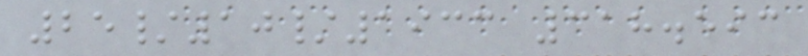25/10/1933 318.593
